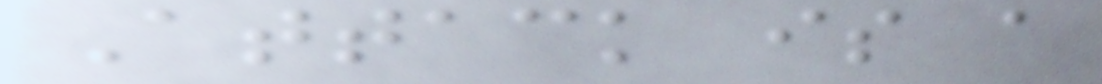Attack is a
